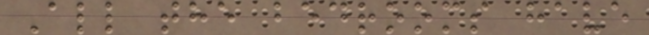All the bedrooms have
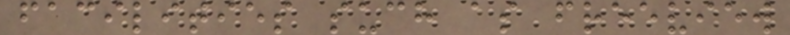facilities such as freeview
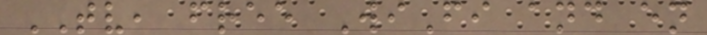TV, free WiFi and en
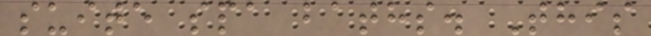suite spa baths. This
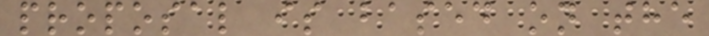proposal is based on the
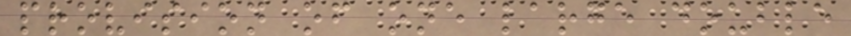provision of one large double
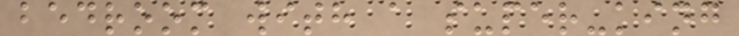bedroom with a super-king
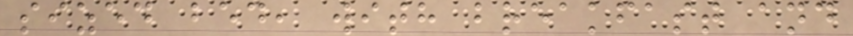sized bed, with breakfast and
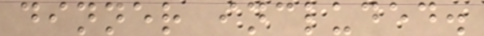dinner included.
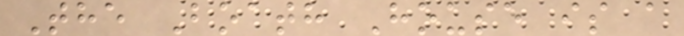The Boath House is a
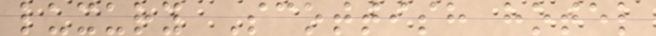luxury Scottish hotel
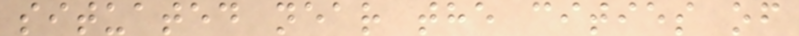situated near the cities of
